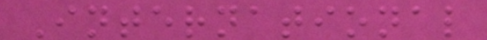International
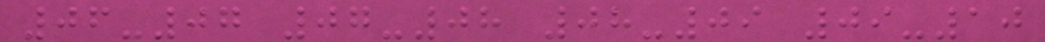06-07 07-08 08-09 09-10
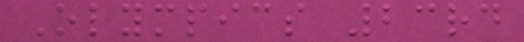Olympics 23rd
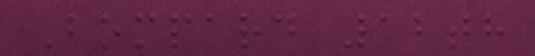Bompard 12th
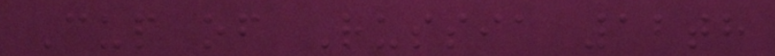Cup of Russia 12th
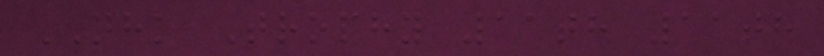NHK Trophy 11th 11th
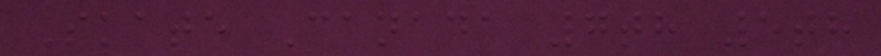Skate Canada 7th 5th
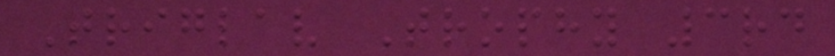Triglav Trophy 3rd
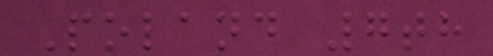Poland 7th
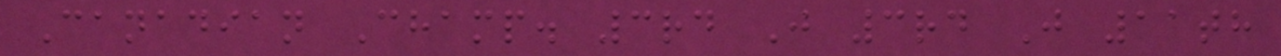Canadian Champ. 3rd J 3rd J 11th
